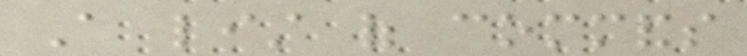A list of commands
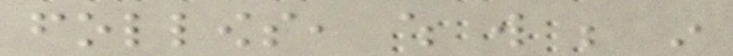follows, which will be in
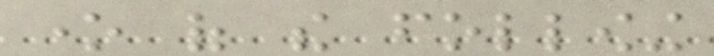one of the following
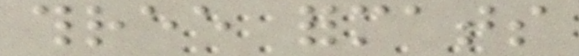three formats
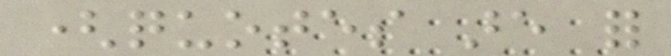(quotes are for
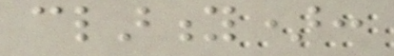clarity):
